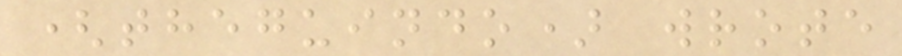(theguindo) wrote
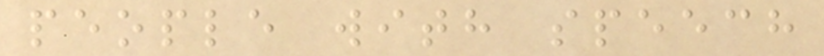people with speech
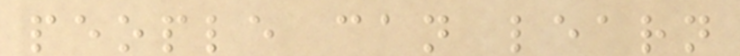people can learn
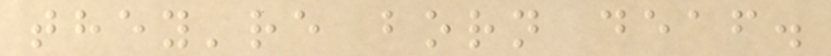they're born deaf.
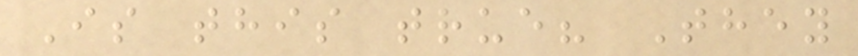Is this true? They
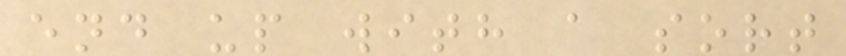end up with a sort
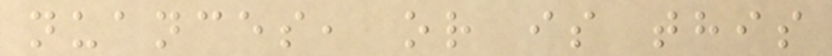nuances, or is this
